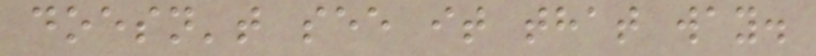doesn't see it that way.
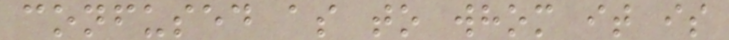confused as to whom it is
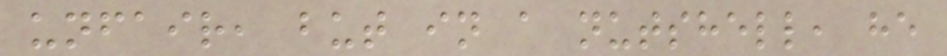unfair, but in a nutshell, he
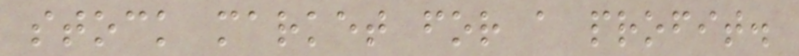stock market for a profit.
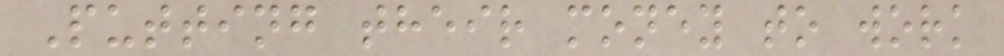Putting their money to work
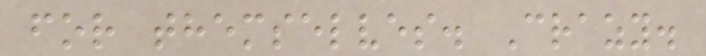for themselves. Crazy.
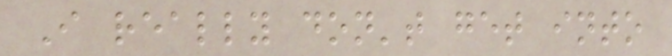I really don't get into
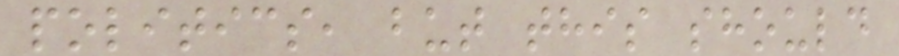politics, but this should
